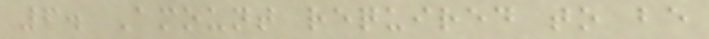6. Amount required to be
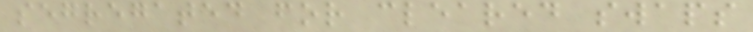segregated for cleared swaps
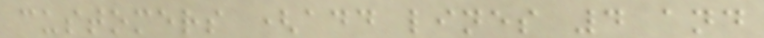customers (add lines 4 and
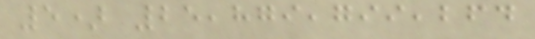5) 25,879,799,264
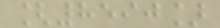[8590]
